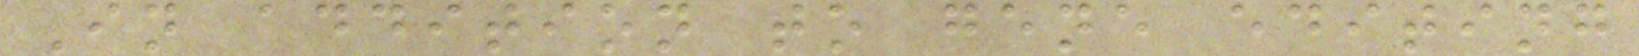In addition to gene editing
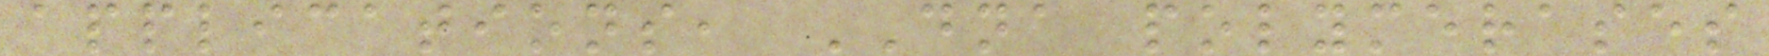applications, DNA polymerases
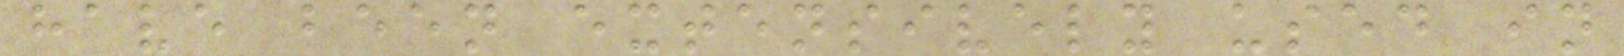have been extensively used in
